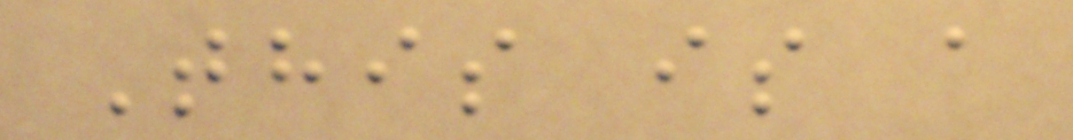This is a
